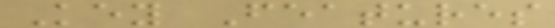Key Features
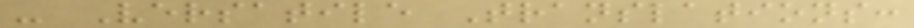- Versatile Translations:
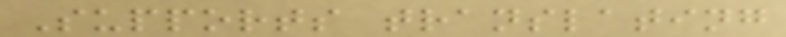Supports translating
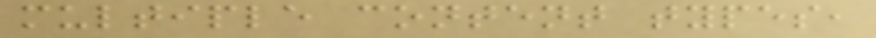multiple content types,
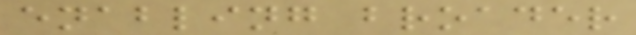enabling broader
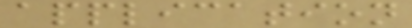application
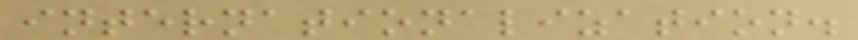internationalization.
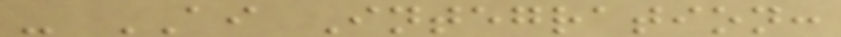- AI Integration:
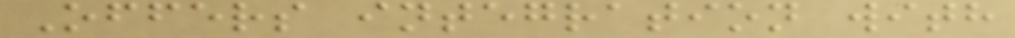Offers integration with
